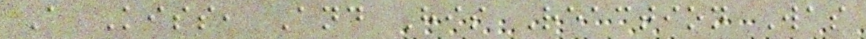A Kiss, And His Reaction Was
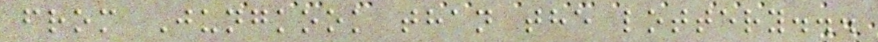from Jungkook than the lottery...
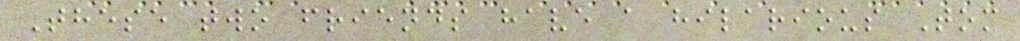These two friends have a hilarious Tom
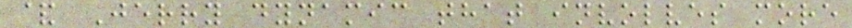& Jerry dynamic that involves more
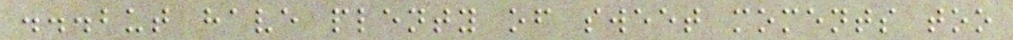...but have plenty of sweet moments too
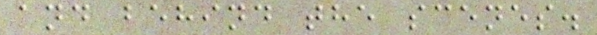and behind the scenes.
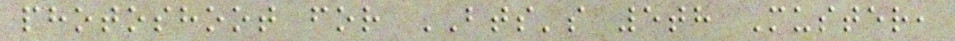photoshoot for BTS's 5th Muster,
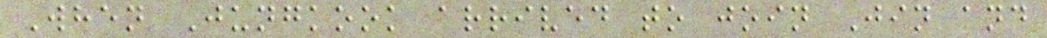When Jungkook arrived to join Jin and
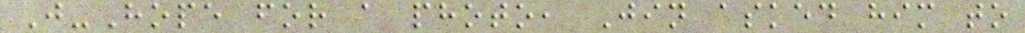J-Hope for a photo, Jin asked him to
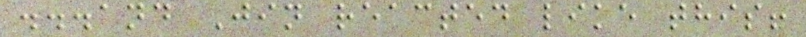...and Jin reacted like this!
